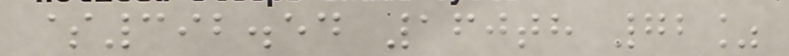$392.54 160th 72%
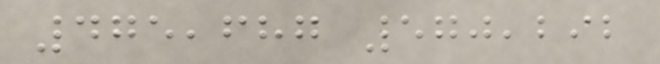475,687 570,292
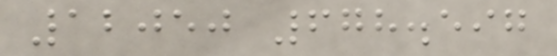12050 678.597
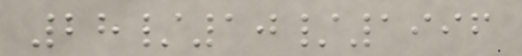28/10/1996
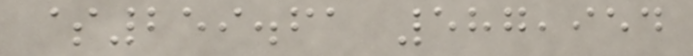$259.61 587,954
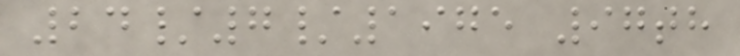24/7/1975 97th
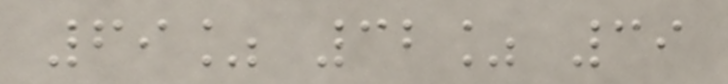69% 32% 39
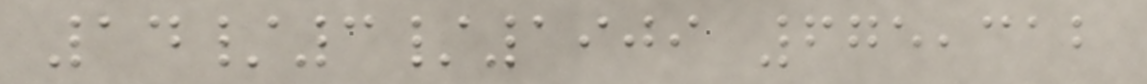14/3/1909 675,312
